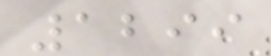1299
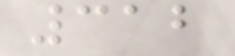312
